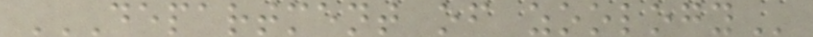DEPARTMENT OF ZOOLOGY
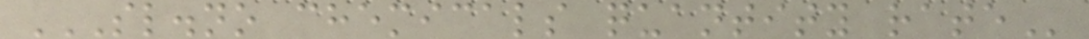SL.NO CHEMICALS QUANTITY RATE
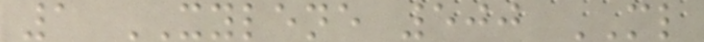1 XYLENE 500 ML
